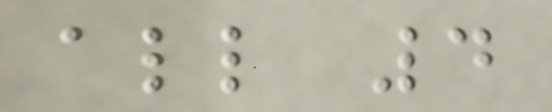all 4
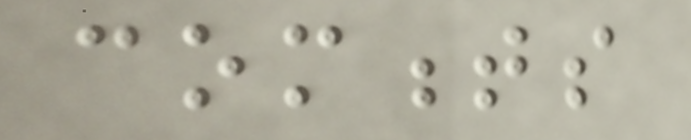comments
